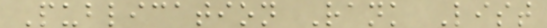Publication Rank List
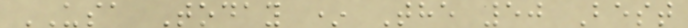USA Today * The 50 Best
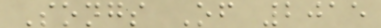Songs Of 2015
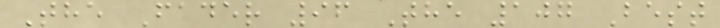The Fader 96 The 107 Best
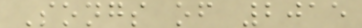Songs of 2015
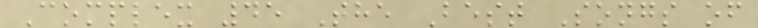Complex 45 The Best Songs of
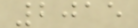2015
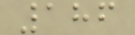186
